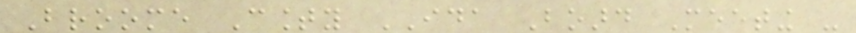Broome County IDA Board Meeting -
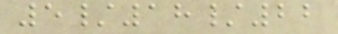5/18/22
